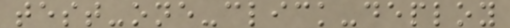test-one-click-deploy
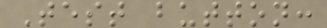Test button:
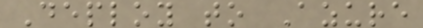Deploy to Azure
